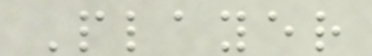Player
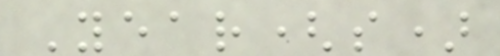Year(s)
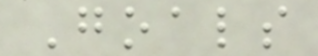Goals
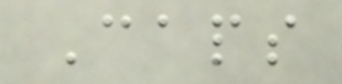Caps
